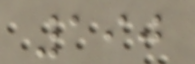190
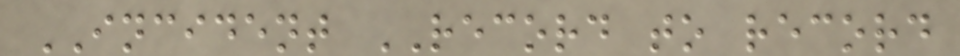INCIDENT RECORD to record
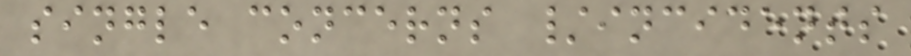single concerns /incidents
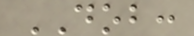DOB:
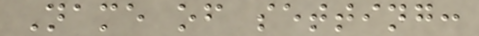Name of setting:
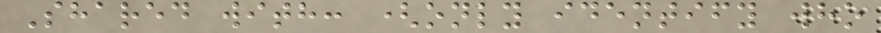Shared with: (only identify who
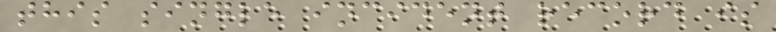this single incident record is
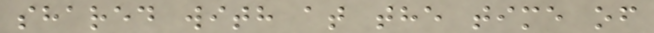shared with at the time of
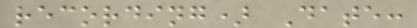recording) Date:
